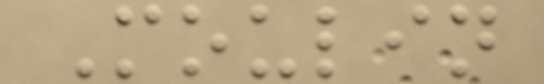Moulin
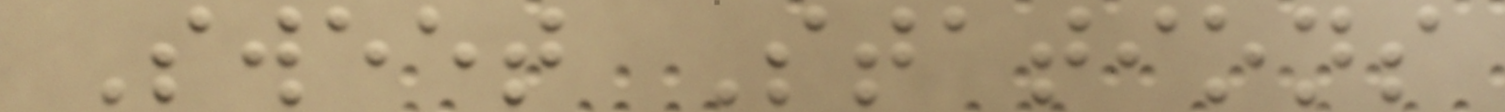Sweet Stations
